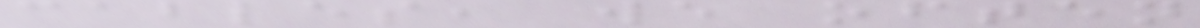cables, we often
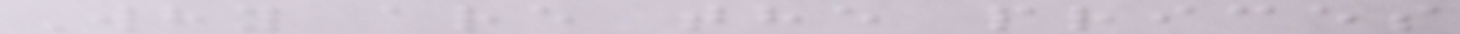Why are the prices
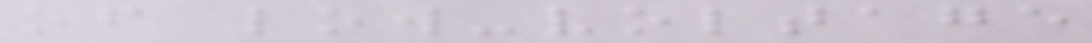of low-voltage
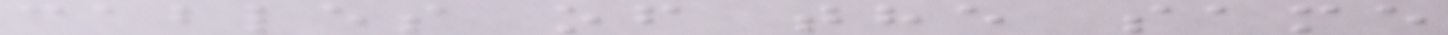cables of the same
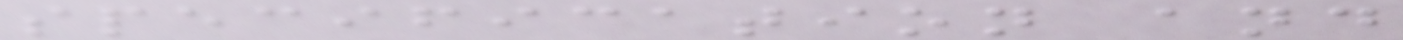specification and
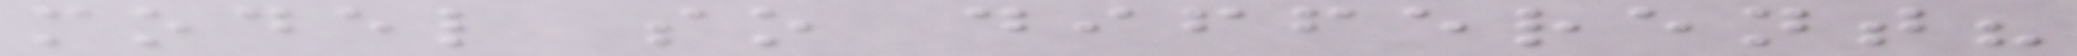model so different?
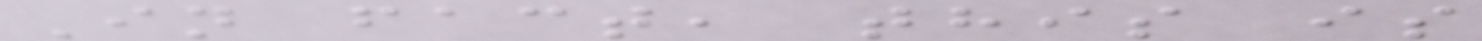In fact, this is
